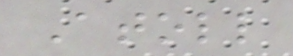Atoll
